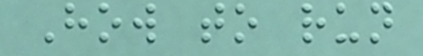How to run
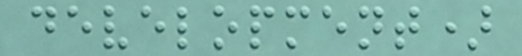development)
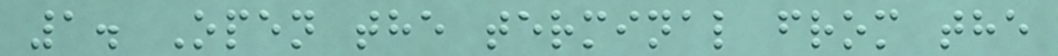1. Open the terminal from the
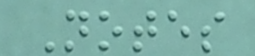Notes
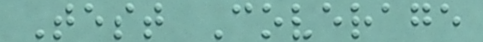Test Coverage
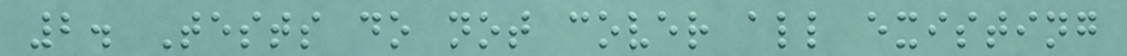2. Tests do not cover all existing
